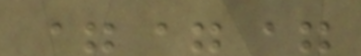===
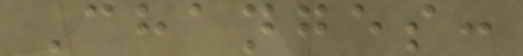Changes:
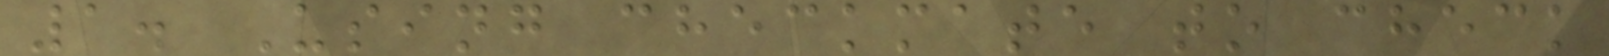1. Using checkmate to check
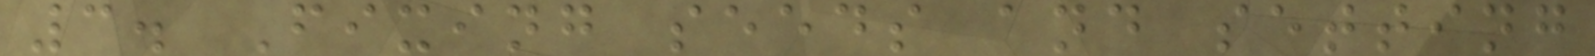3. Fixing seeds and setting
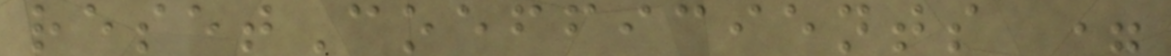resetCoefficients =
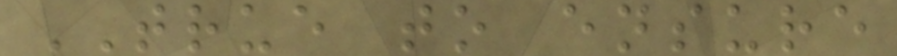TRUE to ensure
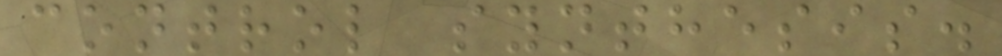control synthesis.
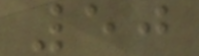50
